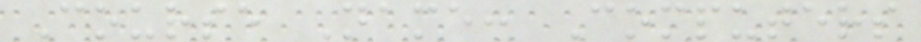Course Name: Computers
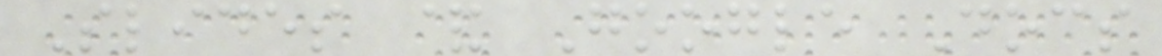Slides & Google Docs
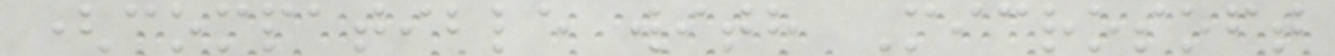(compatible with Microsoft
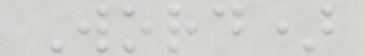Word)
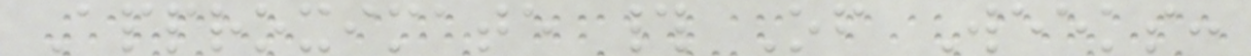Approximate # Of Weeks:
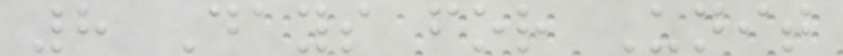8 Days for Unit
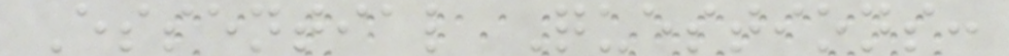Essential Questions:
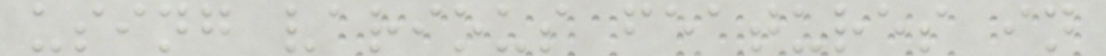using various features in
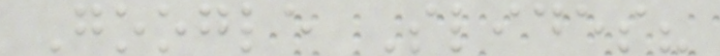Google Slides?
